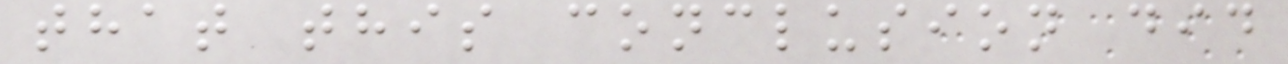that this conclusion did
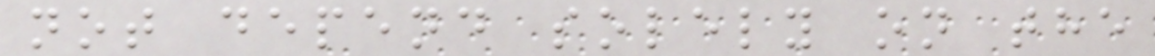not depend solely on the
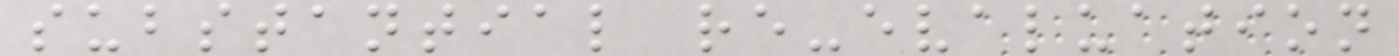substantial re-evaluation
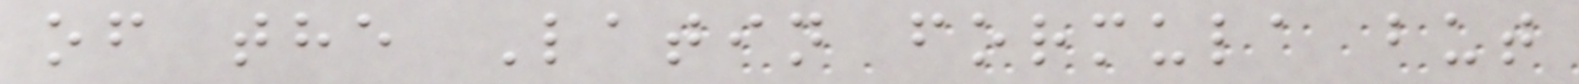of the Latin formula but
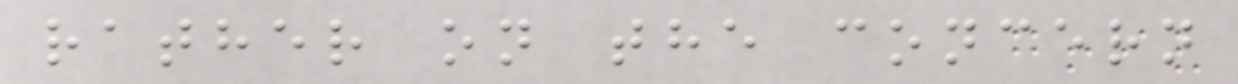rather on the concern
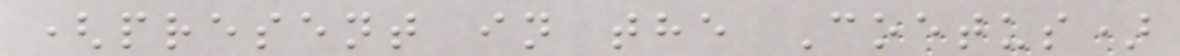(present in the Coetus)
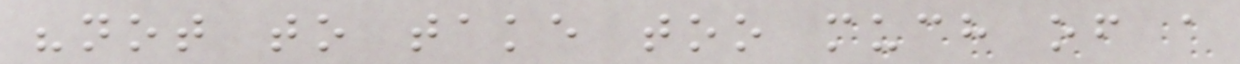"not to take too much of a
